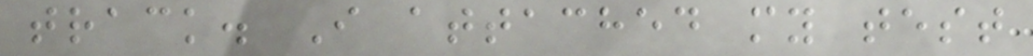track. I attached my test
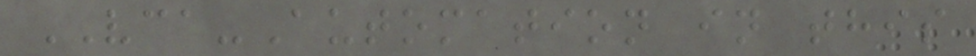VCA-Automation in this
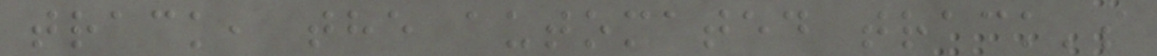track, the automated track's
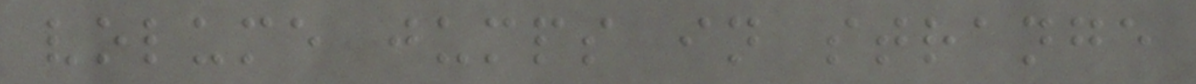volume jumps in strange
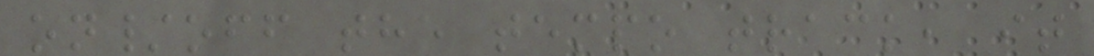on/off the tempo track, it
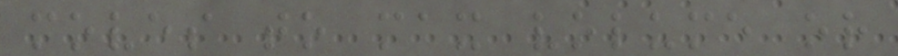moves to max volume or
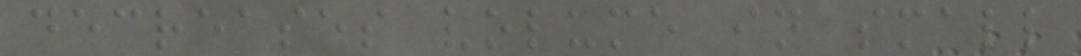decreases volume in small
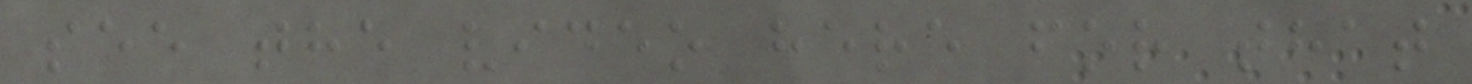see the video here for that
